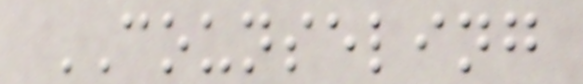COUNSELING
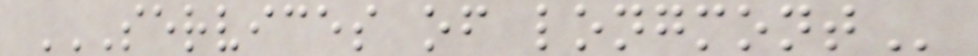SERVICES OF LONGMONT
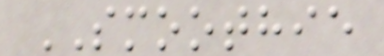SMOOTHIE
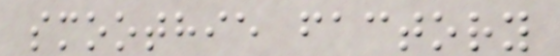smoothie factory
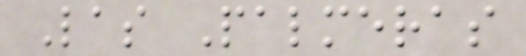Las Palmeras
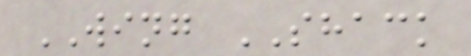WING SHACK
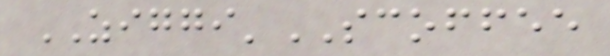ZIGGI'SCOFFEE
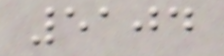5104
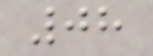08
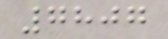7807
